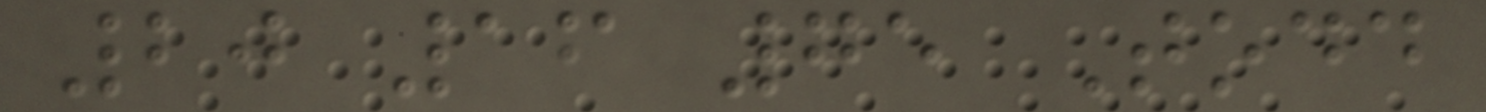20 16 75 Todd
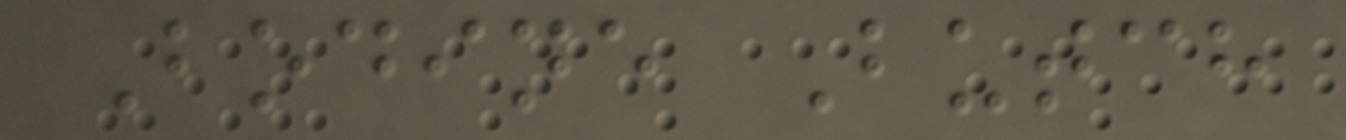Bodine Butch
